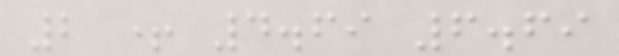2 + 4.69 6.69
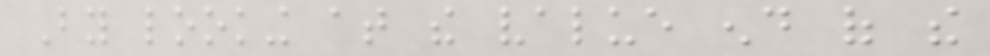By looking at the value end of the
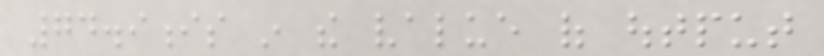74.9is in the value of output
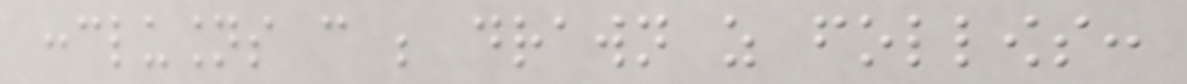conclusions can be drawn as follows:
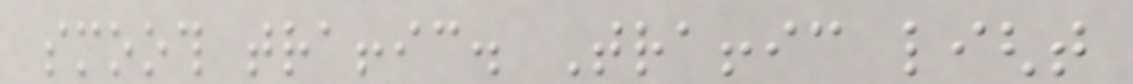smooth traffic. Traffic light
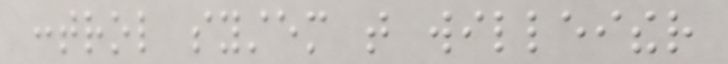control system that willeither
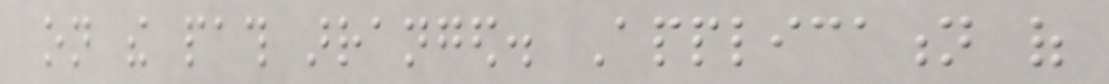on the path arranged. Application of
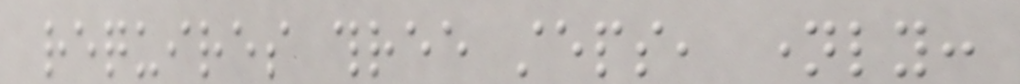requires three steps, namely:
